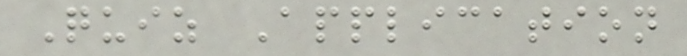Quiz Application
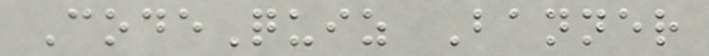CodeQuiz Banner
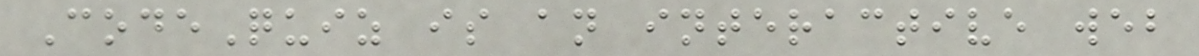CodeQuiz is an interactive web
